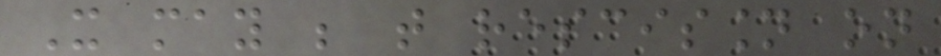It may be that rescission on
